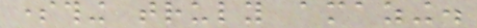something truly amazing.
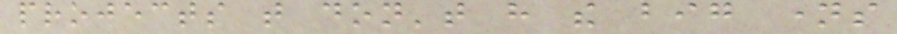projects that don't have the big names
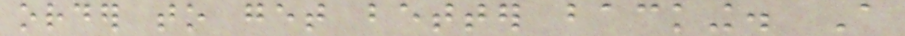order to get better backing. A
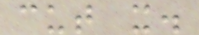cut it.
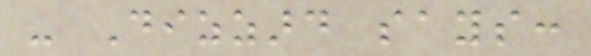- Dizzard says:
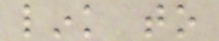link to
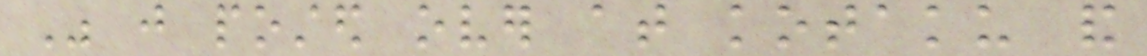Was just posted over at kotaku and
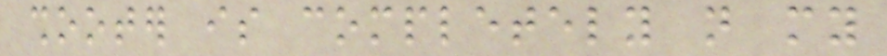shooter is completely not my
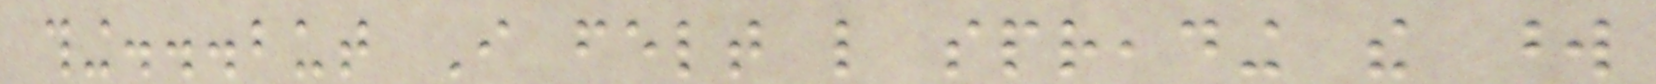thing...but I felt like spreading the word
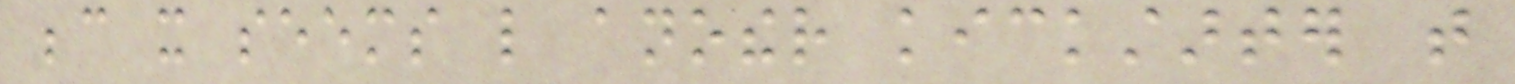because it seems like another kickstarter that
